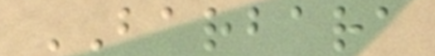BARBARA
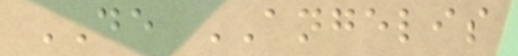DE ANGELIS
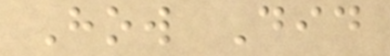How Did
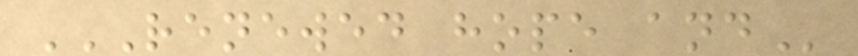RENEWED HOPE AND
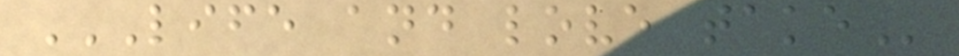LIFE AND LOVE TAKE
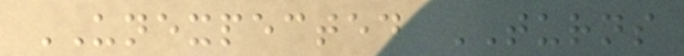UNEXPECTED TURNS
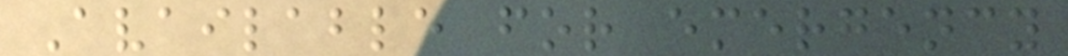Available for emergency
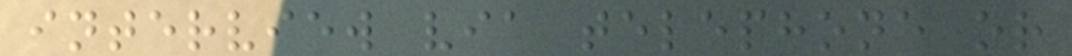interview via telephone or
